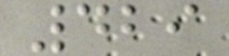429
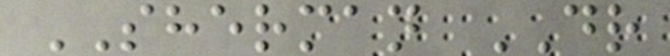SHERMAN DR
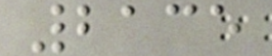2135
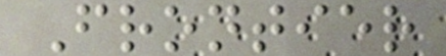Frontier
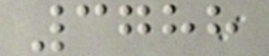3788
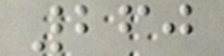260
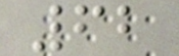62
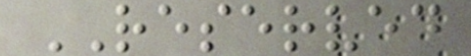RESERVED
